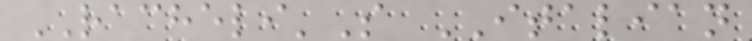RACHELI'S ITALIAN
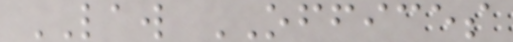LAW OFFICES
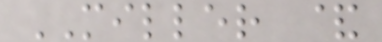MILLER &
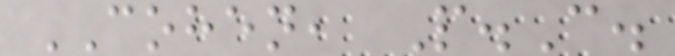COHEN, P.C.
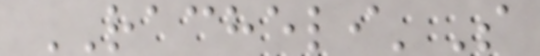RACHELI'S
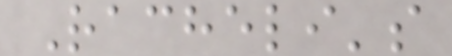Racheli's
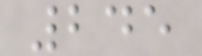245
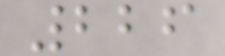226
